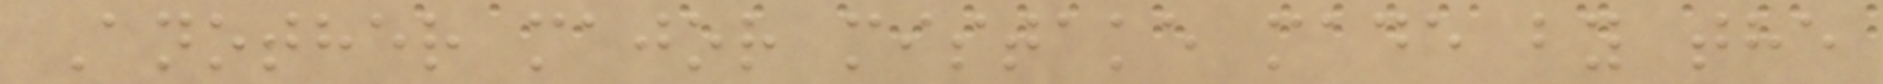Another major mistake made by the
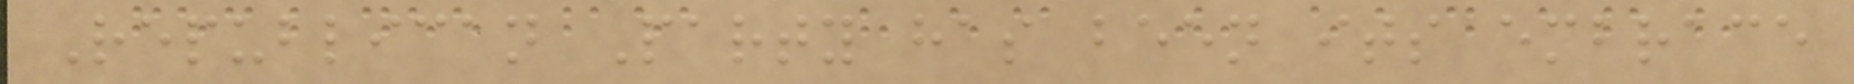Republican Party has been its embrace
